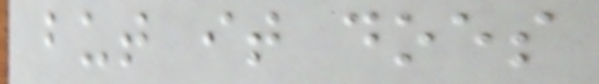but it does
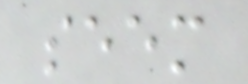seem
